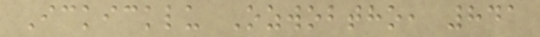Ickicklu Ozwobtho, 841
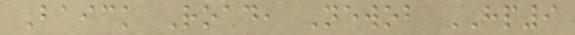Baick Road, Newob HP9
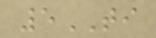5TI
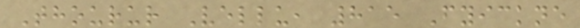Thourur Vellu, 815 Fyickne
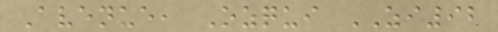Avenue, Ozqui ZI92
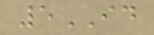5ID
